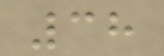38
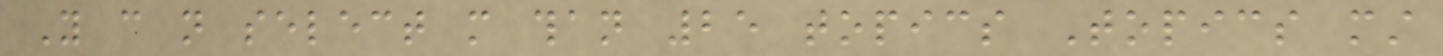You can not select more than 25 topics Topics must
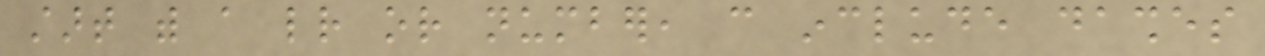start with a letter or number, can include dashes
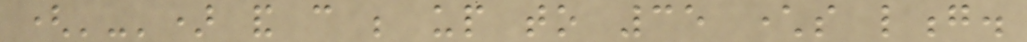('-') and can be up to 35 characters long.
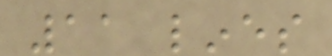11 lines
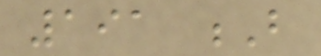191 B
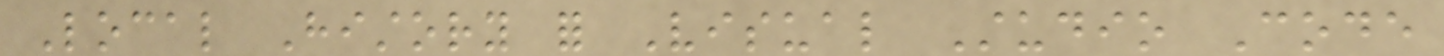Local History for Visual Studio Code
